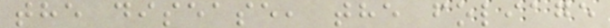the disease, the foliage
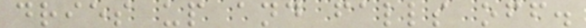dries up and falls off.
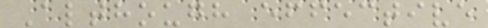Although effective
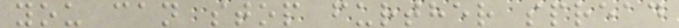you can stop further spread
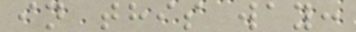in this way:
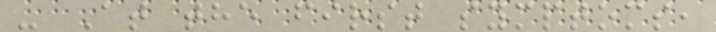- At the first symptoms,
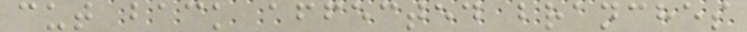cut back affected branches
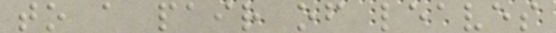to a pair of leaves
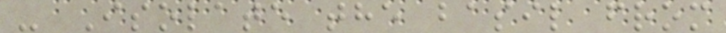- Isolate the basil from
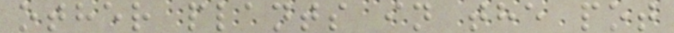other plants in the pot
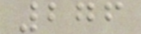276
